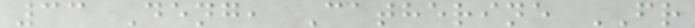33 Deng, Catherine FR
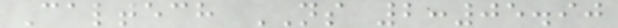Caltech NS 2:05.90
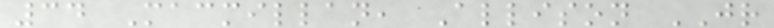34 Macmillan, Allison JR
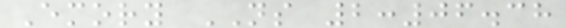Emory NS 2:06.38
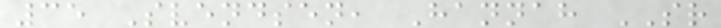35 Svendsen, Hannah SR
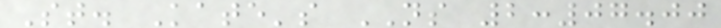St. Kate's NS 2:07.00
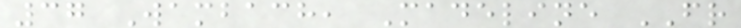37 Wambach, Madeline FR
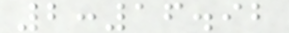2:16.92
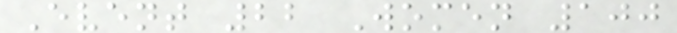Event 22 Women 100
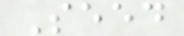Seed
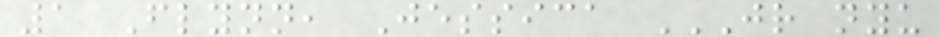1 Flynn, Jessica JR NYU
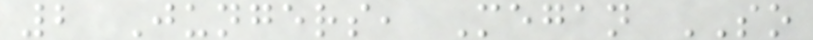2 Jungers, Megan SO
